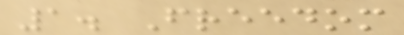1. Freedom
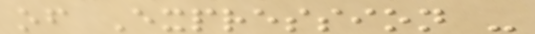of Expression -
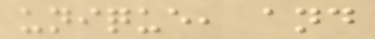unique, and
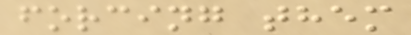forcing them
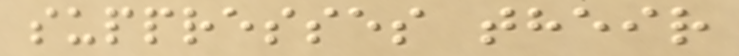suppresses their
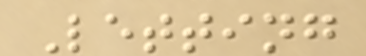Letting
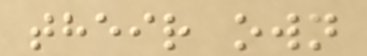their own
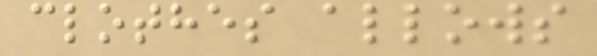clothes allows
